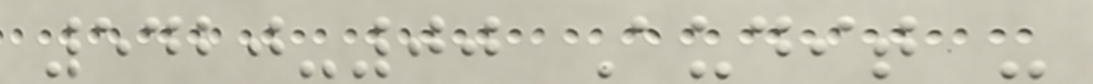5420-00 Audit -
